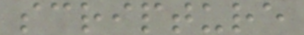scripture
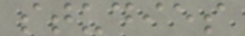studies
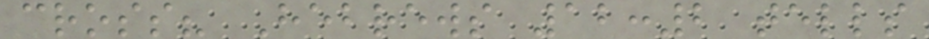cross? Hebrews 12:2 tells
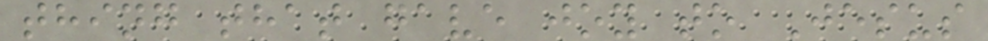thing that gave joy to Jesus
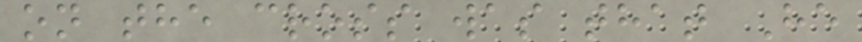on the cross was that He
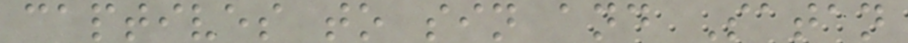captives to sin and Satan
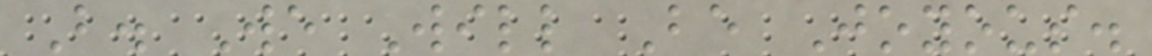B. We Will Be Joyous.
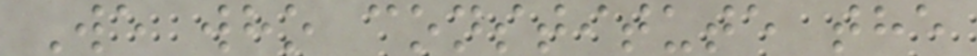We who constitute the
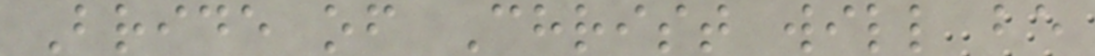Bride of Christ will be
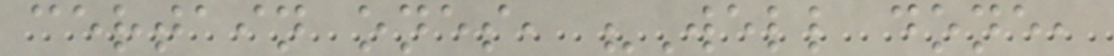certain ones, "Well done,
